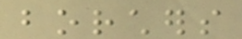borchers
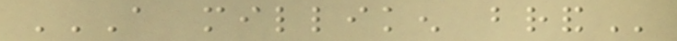A MILLIKEN BRAND
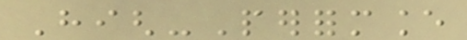High-Performance
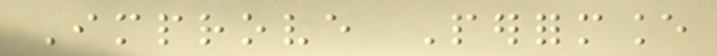Improve Performance
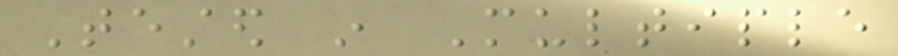Tested in Multiple
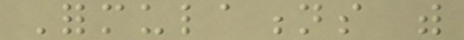Formulations with
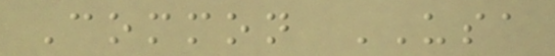Common USA
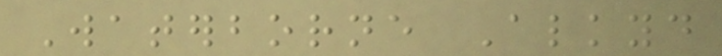Waterborne Alkyd
